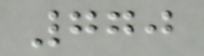770
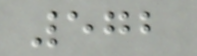572
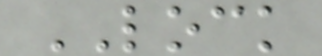LOCK
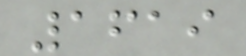1619
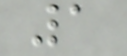1
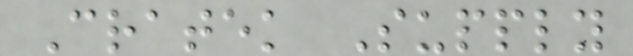Cratek Supply
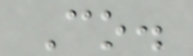Co.
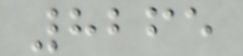8265
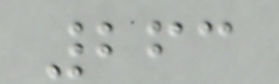263
